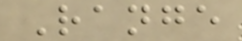Range
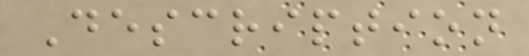Description
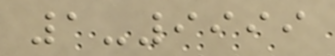1-9999
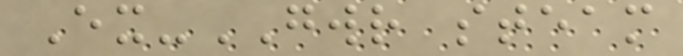Ex-GWR steam
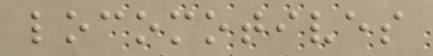locomotives
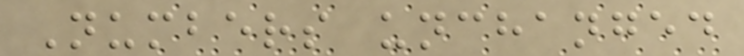Numbers unchanged
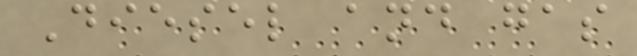Diesel and gas
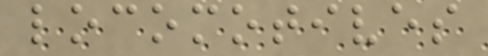locomotives
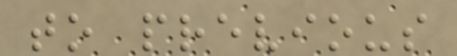to previous
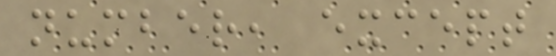number, except
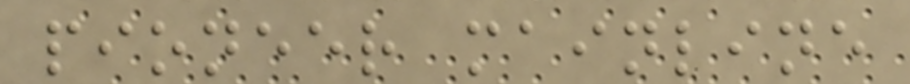pioneer mainline
